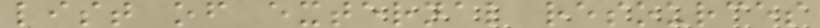list of external resources
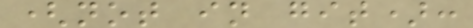(not in git):
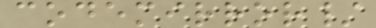codemirror/
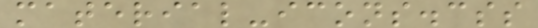material-icons.css
